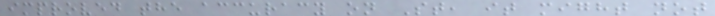improved the accuracy on St, it might not
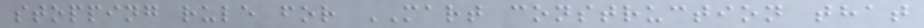stopping rule for MART construction that
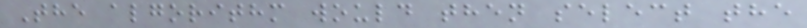The algorithm would then select the
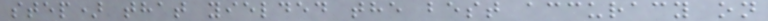step) that yielded the best accuracy on
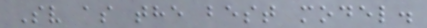Sv as the best model.
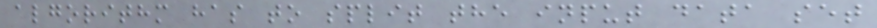algorithm has to split the input data set
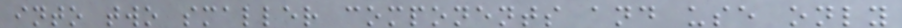into two smaller components and use only
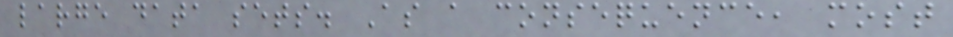large data sets. As a consequence, most
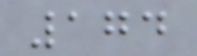174
